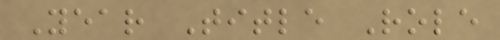Year Title Role
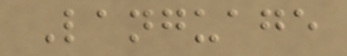Language
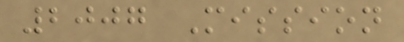2007 Mission
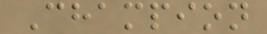Champion
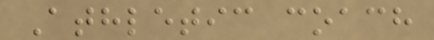Athletic coach
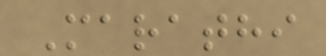Marathi
